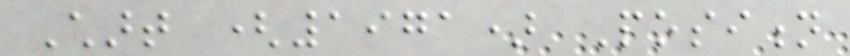Chart (1971) Position
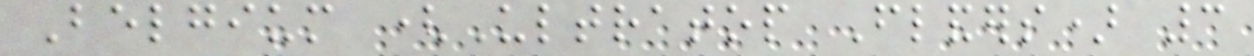Belgium (Ultratop Flanders) 3
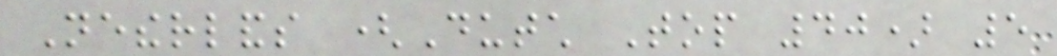Netherlands (Dutch Top 40) 5
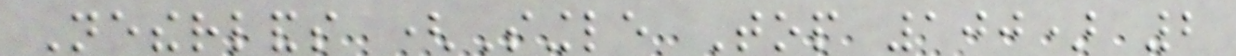Netherlands (Single Top 100) 2
